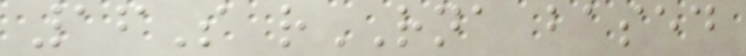16S rRNA based
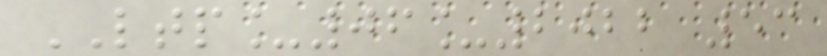LTP_06_2022 53
